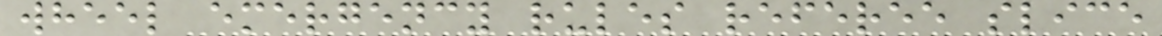wheel emergency rules referee slice
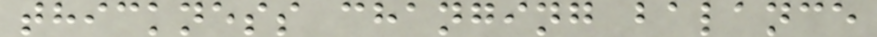thickness changing balance
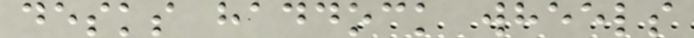desks haddock wheels
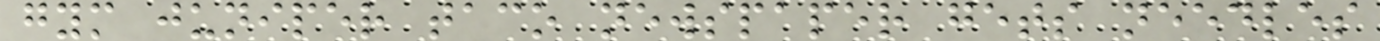gym juniper taco newspaper gets needles
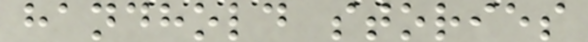handhold stories
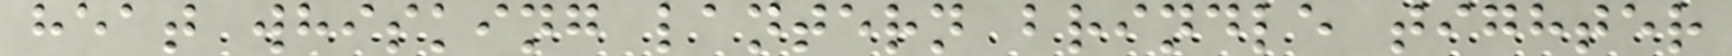heat whisking lantern brindle tighter
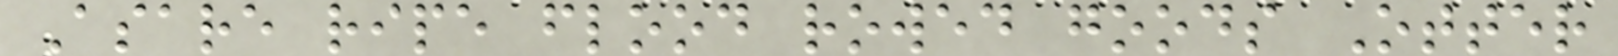Asare ripe flood rowed goods Otter
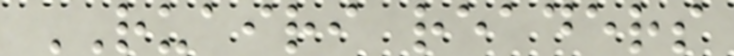RUAIRI readers
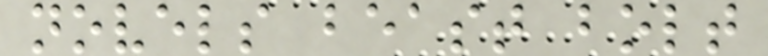novels beast bolt
